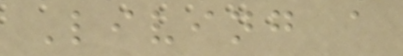Living a
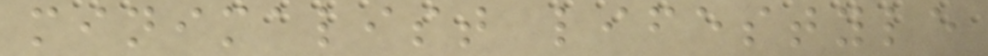minimalist lifestyle
